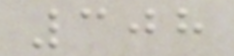308
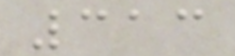313
